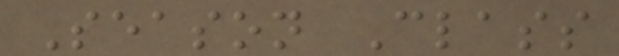Season Class
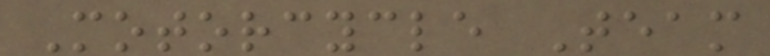Motorcycle Team
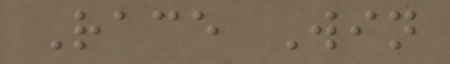Race Win
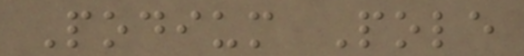Podium Pole
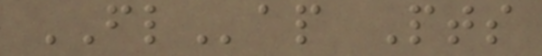FLap Pts
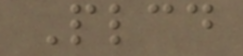Plcd
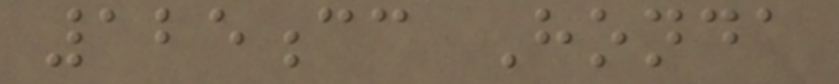125cc Honda
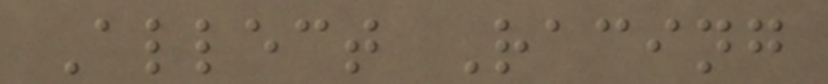Allect Racing
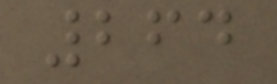264
